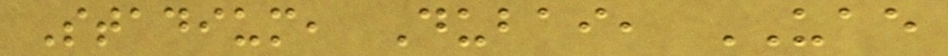Stadium, Dubai, UAE
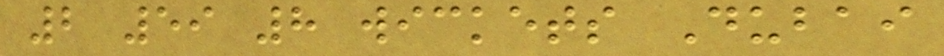2 59 8 wickets Dubai
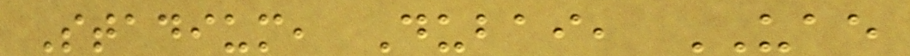Stadium, Dubai, UAE
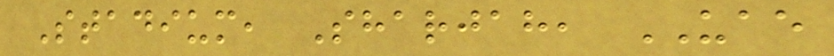Stadium, Sharjah, UAE
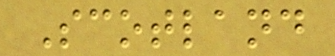Scotland
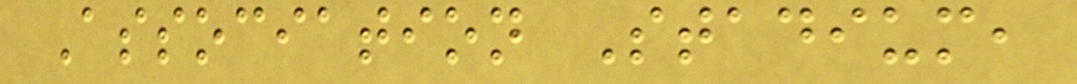Association Stadium,
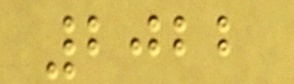2022
